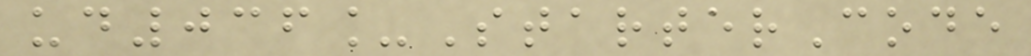ud036_StarterCode
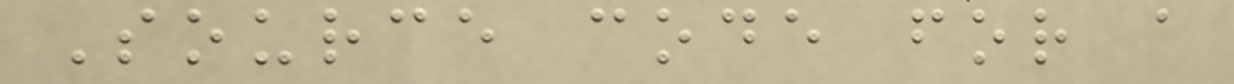Source code for a
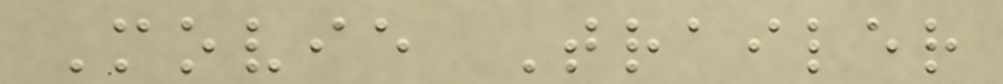Movie Trailer
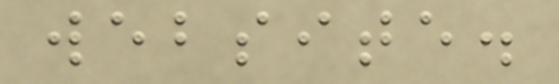website.
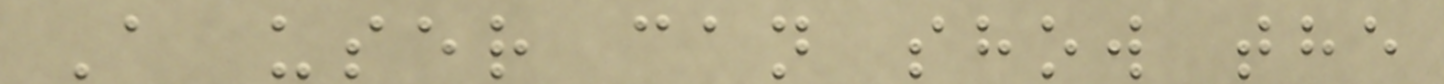A user can show the
